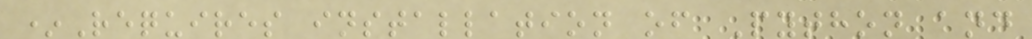*Requires installation of Python and
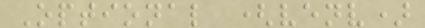Optional (venv)
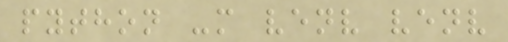python -m venv venv
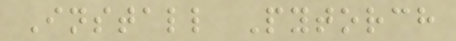Install Pytorch
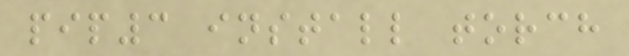pip3 install torch
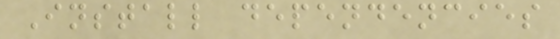Install dependencies
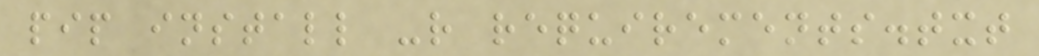pip install -r requirements.txt
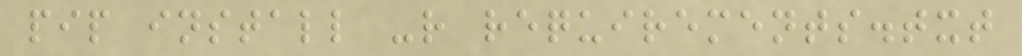pip install -r requirements.txt
